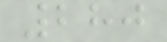280
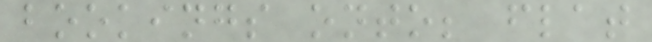bookings onto; flat
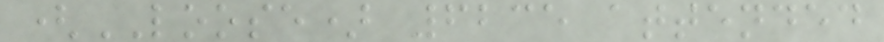(LOOSE) 6235 attended
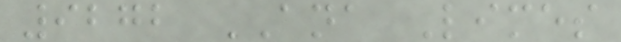9272 ANA Limes
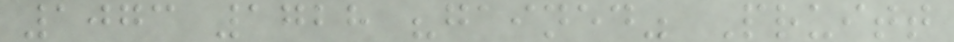1073 1728 "gained" Pruitt
